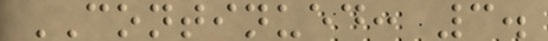CONTINUED: 3.
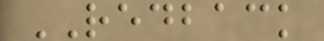REDBACK
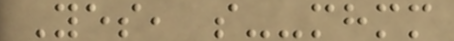Yes, s--mhmm
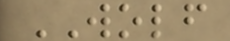WOLF
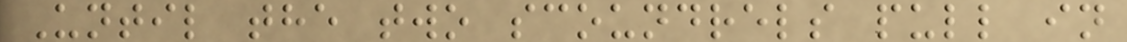Until the two scoundrels pull in
